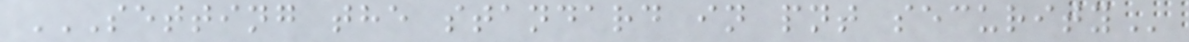SETTING THE STANDARD IN PNT SECURITY
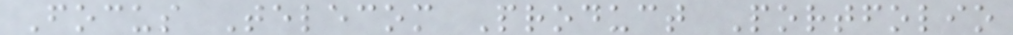Focus Telecom Product Portfolio
